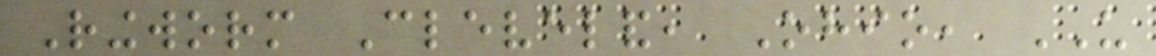Ringworm Cleveland, Ohio, US
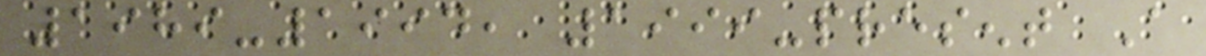1989-1994, 1999-present A
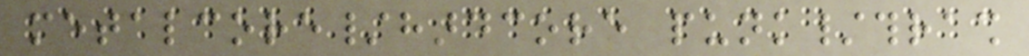metalcore/hardcore punk/thrash
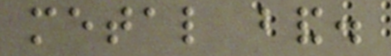metal band.
